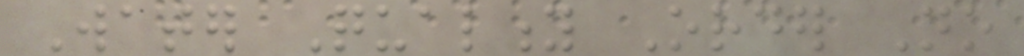Water Quality Order No
